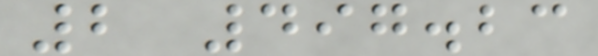2 497.23
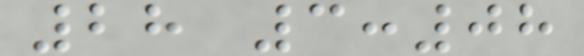28 3:08
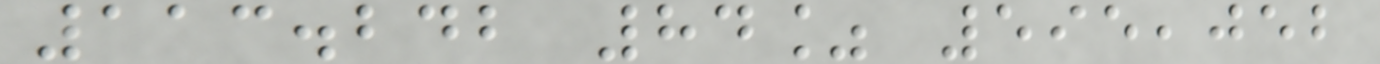113.242 84% 595,052
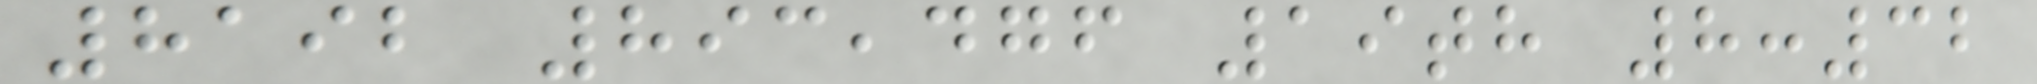8192 893,476 19th 8:32
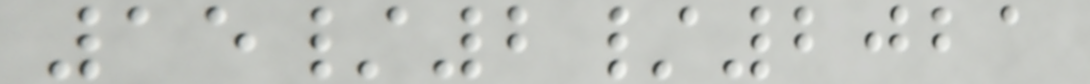15/2/2021
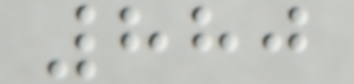880
